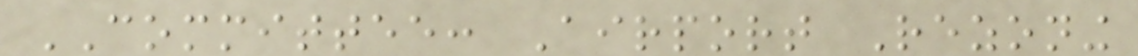COMMITTEE: Airport Rezoning
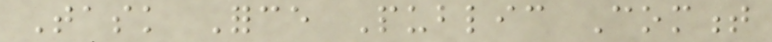Task Force Public Comment
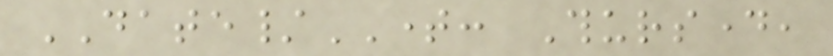DATE/TIME: Thursday,
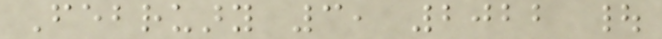February 3, 2022 |
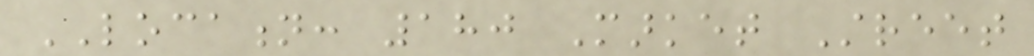LOCATION: 180 Market Street
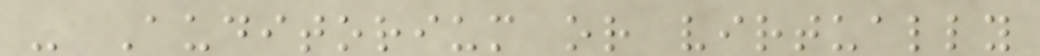- Auditorium or virtually
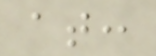at:
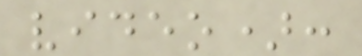video):
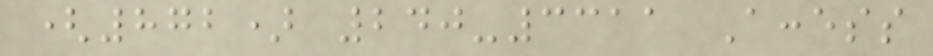(872) 240-3311 Access
